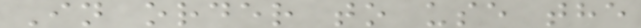In order to use the
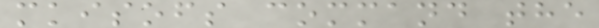mkisofs command the
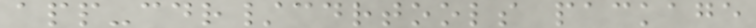app-cdr/cdrtools package
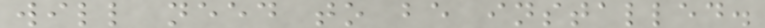will need to be installed.
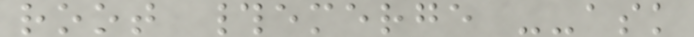root #emerge --ask
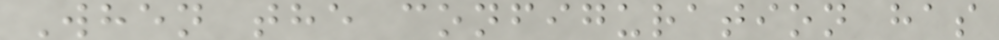When the configuration has
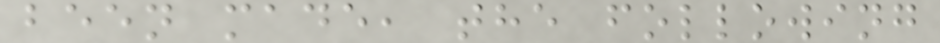been made, the following
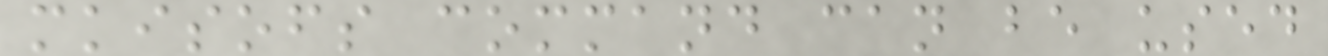mkisofs command can be used
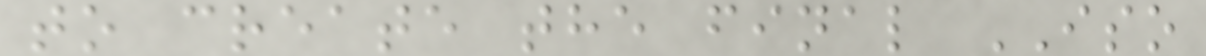to create the final ISO
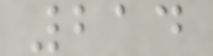214
